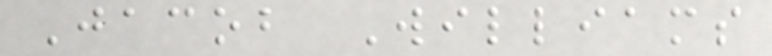Jacob Williams
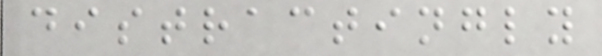distractingly
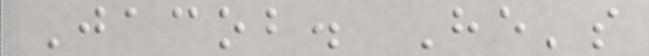Jacob. He's
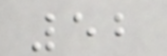52
